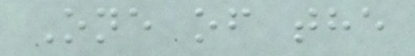One of the
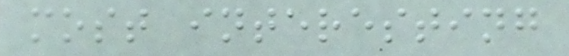most interesting
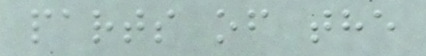parts of the
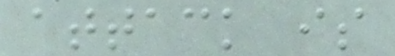attack is
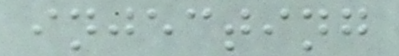injecting
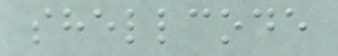shellcode
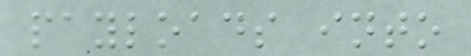payloads into
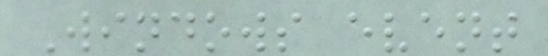Windows event
